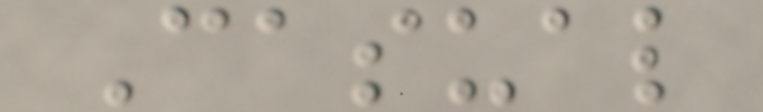Casual
